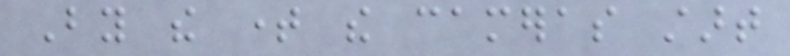By the time the cameras start
